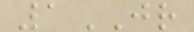1JR
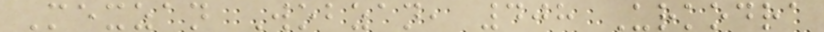Mexzan Wobzan, 408 Urkodra
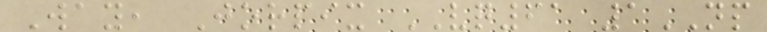Way, Jorpix VQ61 1NP
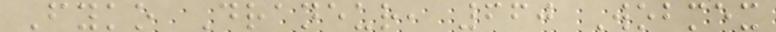Fyko Draneur, 660 Wobmex
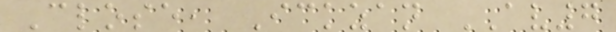Close, Ickzan AV7
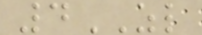4ZL
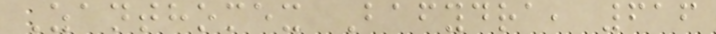Zanthomex Bafydra, 616
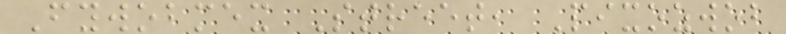Fywobmex Street, Pixozwob
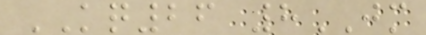KQ26 8JM
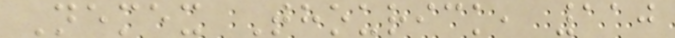Nemex Thourick, 110
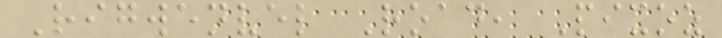Rigwenvel Road, Pixoz
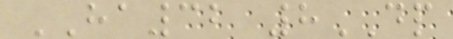HA32 8DP
